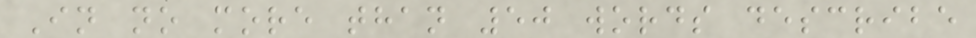In no more than 50 words describe
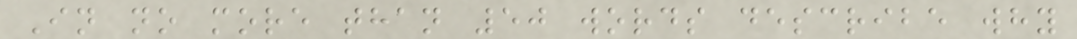In no more than 50 words describe why
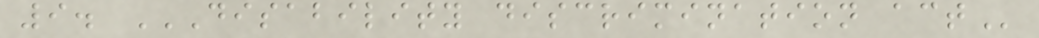9. DISABILITY DISCRIMINATION ACT
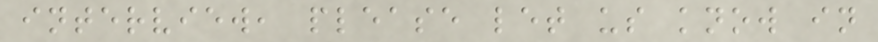interview, please let us know in
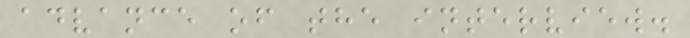advance of the interview.
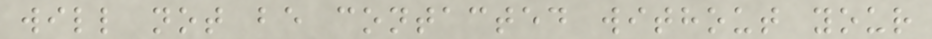will not be contacted without your
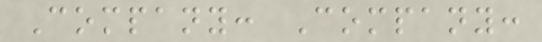Company: Company:
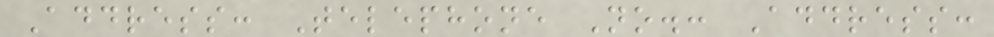Address: Telephone No.: Address:
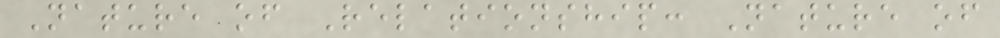Nature of Relationship: Nature of
